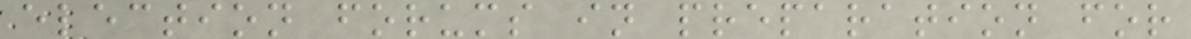election forums in preparation for
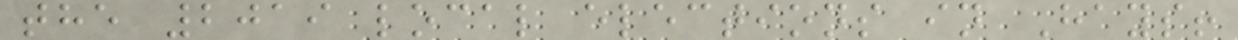the 2019 local elections in Hays!
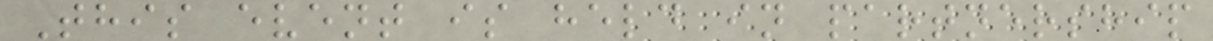This event is held in partnership
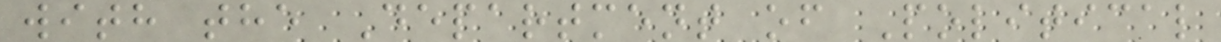with the Department of Political
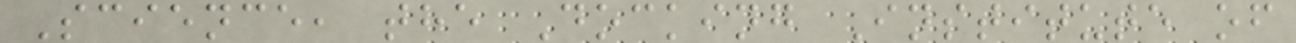Science, the Docking Institute of
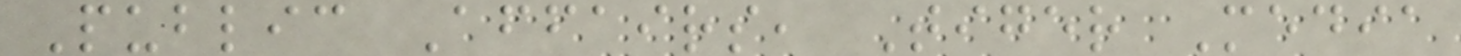Public Affairs, Tiger Media
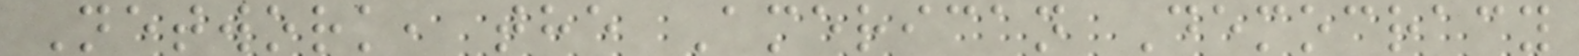Network, the American Democracy
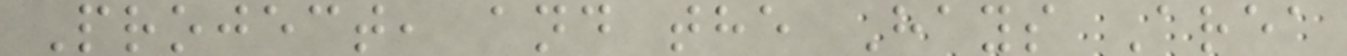Project, and the Hays Area
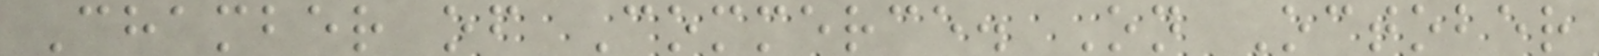Chamber of Commerce. On October
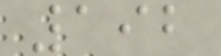192
